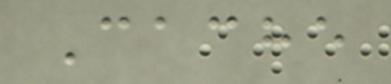Cache
